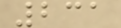231
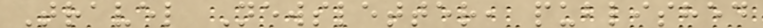Travel Newsletter, published
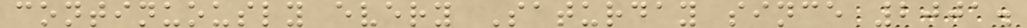continuously every Saturday since 2001.
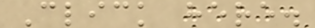Click here.
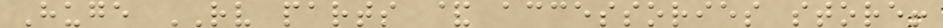Huge RV parts & accessories store!
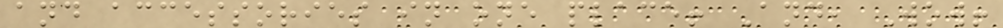and accessories in one place! And, Wow!
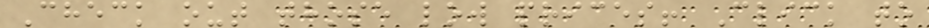Check out those low prices! Click to
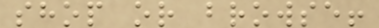shop or browse!
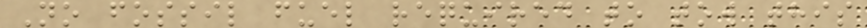No fossil fuel required to tow this
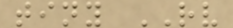tiny RV
